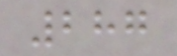287
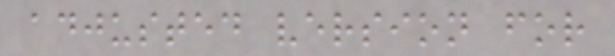adjusted version for
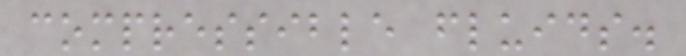compressible fluids.
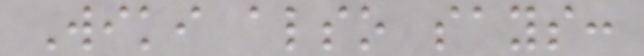Wiki also says:
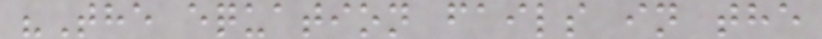"The equation fails in the
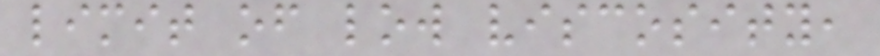limit of low viscosity,
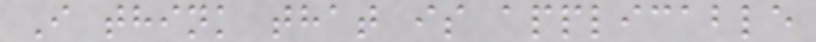I think that is applicable
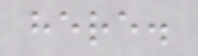here.
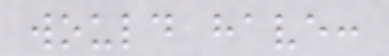would have:
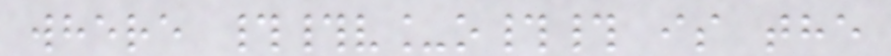where ##v_o## is the
